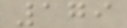179
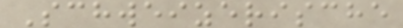Schweizerische
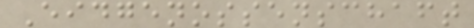Eidgenossenschaft
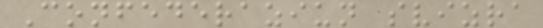Confederaziun svizra
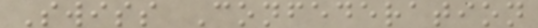Swiss Confederation
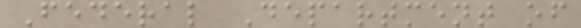Federal Department of
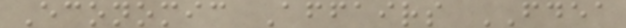Economic Affairs FDEA
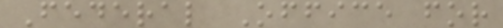Federal Office for
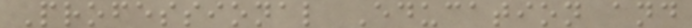Professional Education and
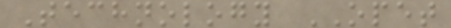Technology OPET
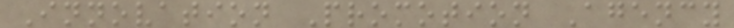Innovation Promotion Agency
